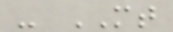- MT
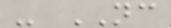- NC
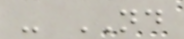- ND
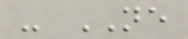- NE
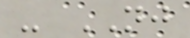- NJ
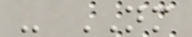- NM
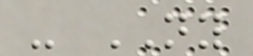- NY
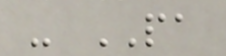- PA
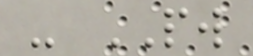- PW
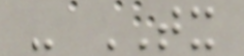- TX
